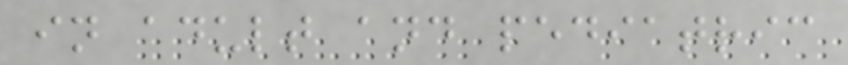in adult and pediatric
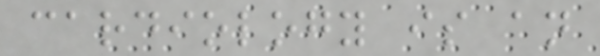cardiology is an
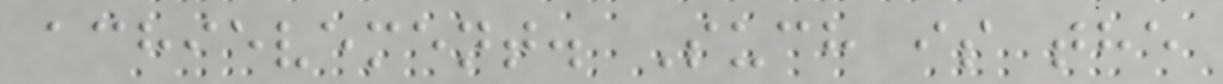achievement. Such is the
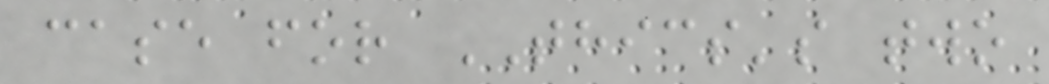case for THICS's two
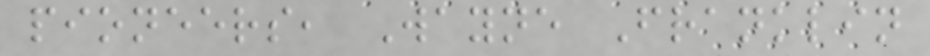pioneers, Wayne Franklin
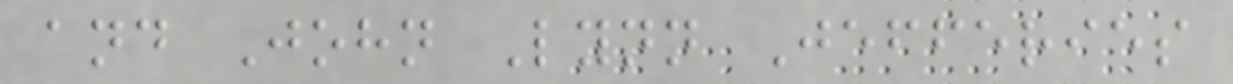and John Lynn Jefferies
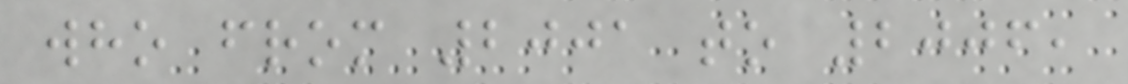who from 2001 to 2006,
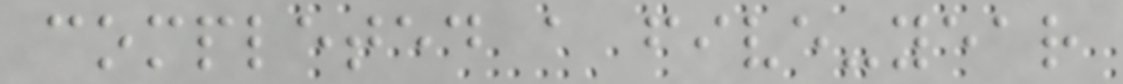completed a five-year
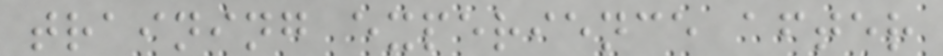training experience after
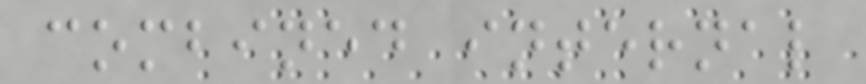combined internal
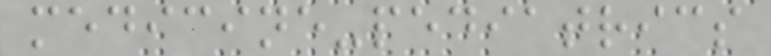medicine-pediatrics
